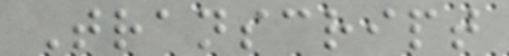Transcript
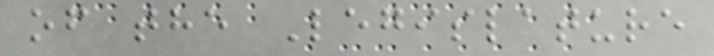of the Legislature
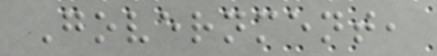Government,
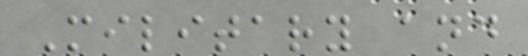Military and
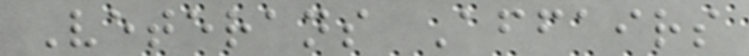Veterans Affairs
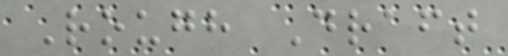Rough Draft
